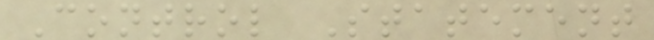Control Statement
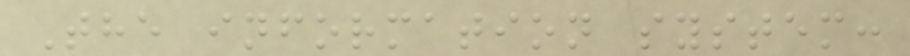The information system:
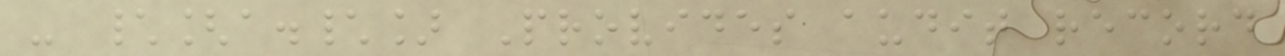- \[a.\] Provides audit record
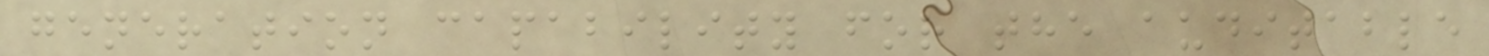generation capability for the auditable
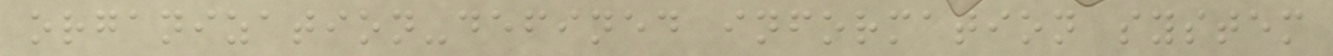organization-defined information system
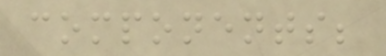components;
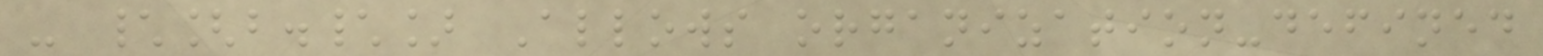- \[b.\] Allows organization-defined
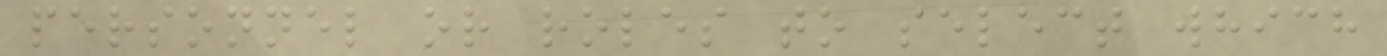personnel or roles to select which
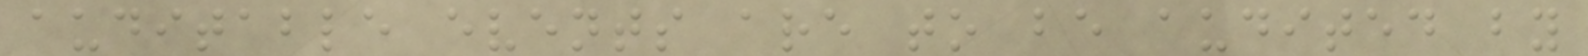auditable events are to be audited by
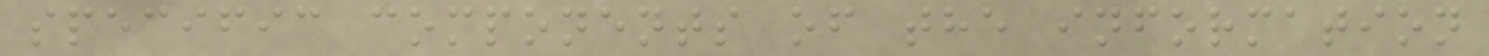specific components of the information
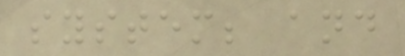system; and
